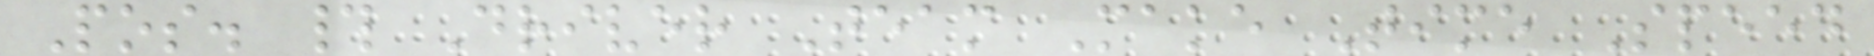Pos. # Driver Team Make Time Speed
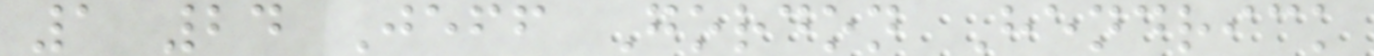1 24 Jeff Gordon Hendrick
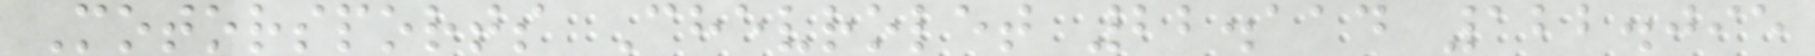Motorsports Chevrolet 22.114 122.095
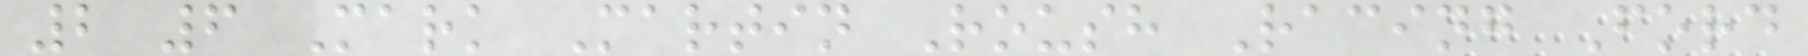2 6 Mark Martin Roush Racing Ford
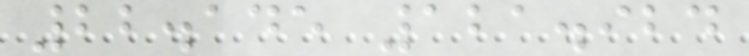22.145 121.924
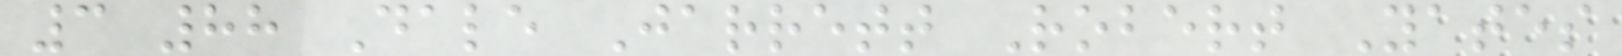3 88 Dale Jarrett Robert Yates
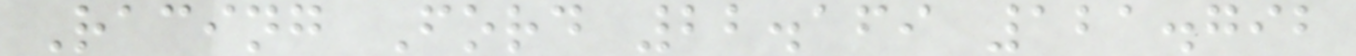Racing Ford 22.169 121.792
